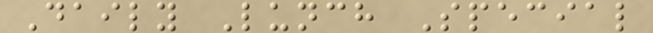Daily Lunch Special
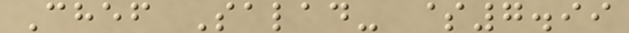Chef Salad- $7.99
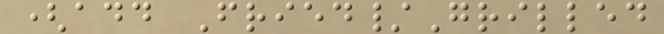(add Fried/Grilled
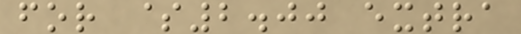for $2.00 extra
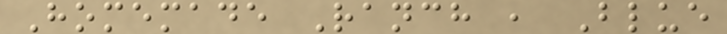Homemade Ranch , Blue
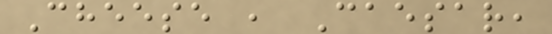Cheese , Caesar,
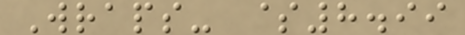Wraps- $8.99
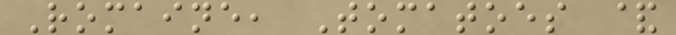Romaine, Tomatoes &
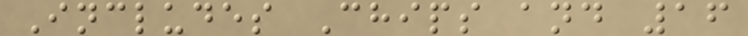Includes Chips and 16
